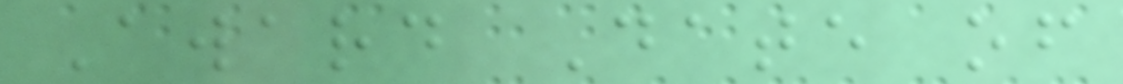Award Date of
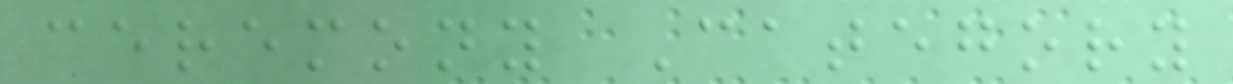ceremony Category
